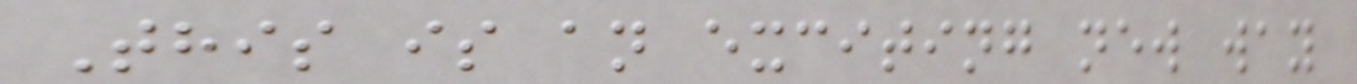This is an exciting new way
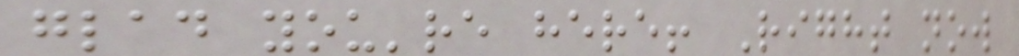glad you're here! Right now
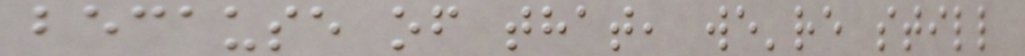because of that, we're still
